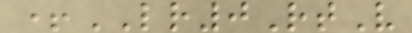+LR0RtV
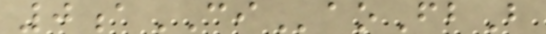0aCIaoFbB
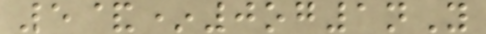5&*0og1nY
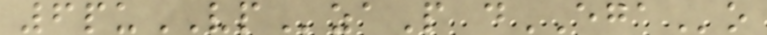6puVPzaP dEGAo
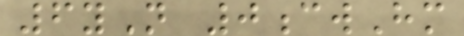6yN 0cwHm
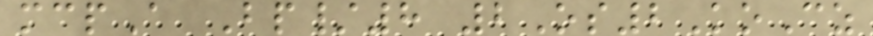mcpA Bp/8 2Os2KoCz
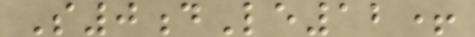S0dLe12+
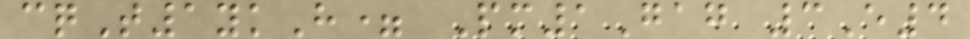cqT1ykH= Pm1Gag 3E4
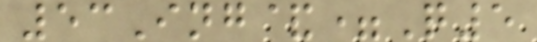53Ing&=Q5
